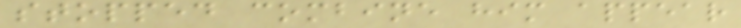stopped combine him appear
